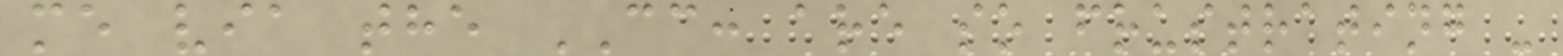me via the CC: are so frustrating -
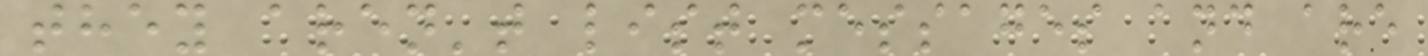they aren't list messages and are
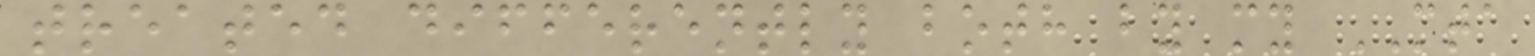treated differently both by my MTA
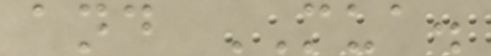and MUA.
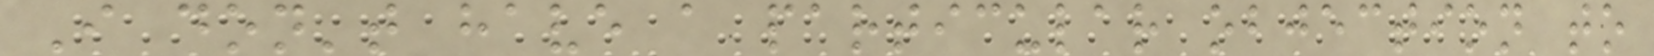I don't have a particular objection to
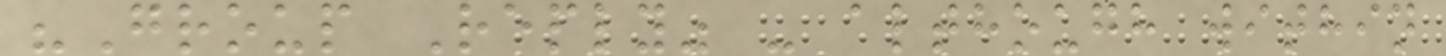"Group Reply" - although within
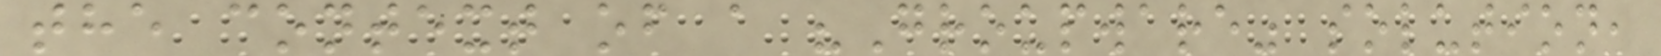the context of a "Groupware" solution,
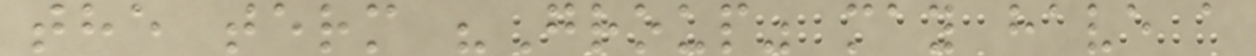the term "Group" may have a
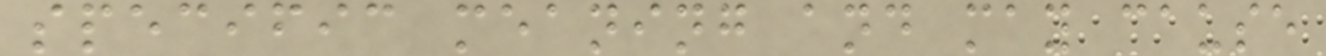specific meaning and may cause
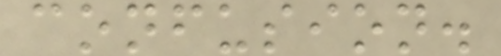confusion.
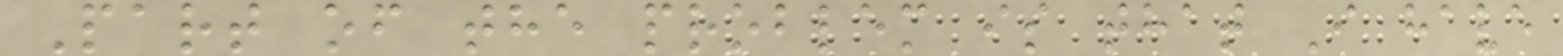Part of the problem is that I have
